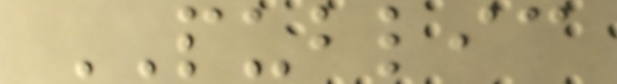PUBLIC
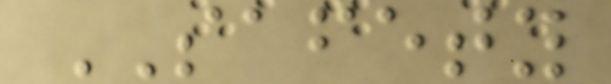SAFETY
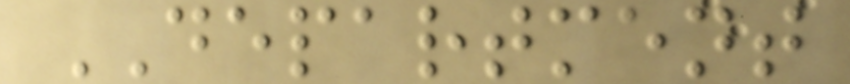DEPARTMENT
